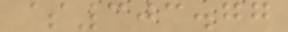$303.77
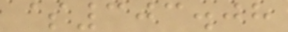$303.08
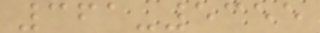361-5355
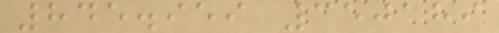845.959 350189
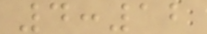4:12
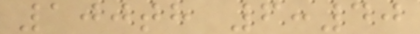100th 6:40
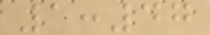1:47
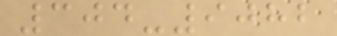304-9082
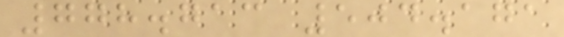778.713 504.171
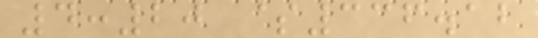4:20 $336.12
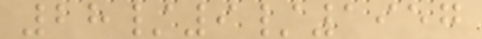28/9/1957
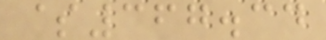$367.34
